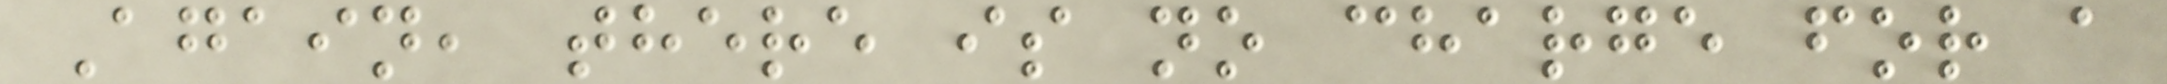Again, there is no charge for a
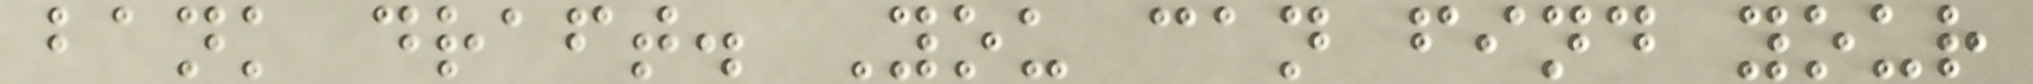bank draft. You can find your
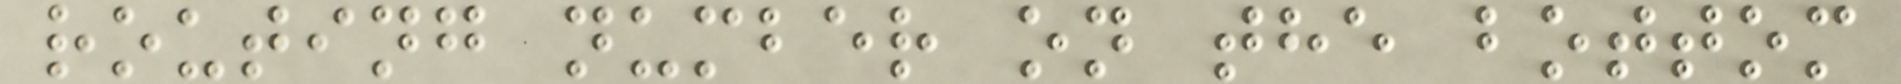routing number on the bottom
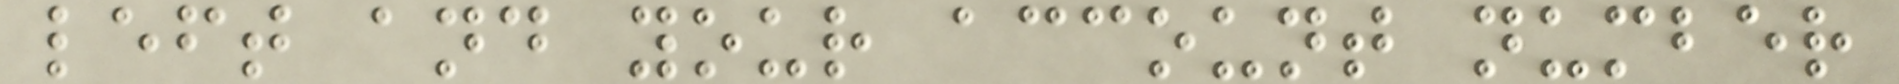left and your account number
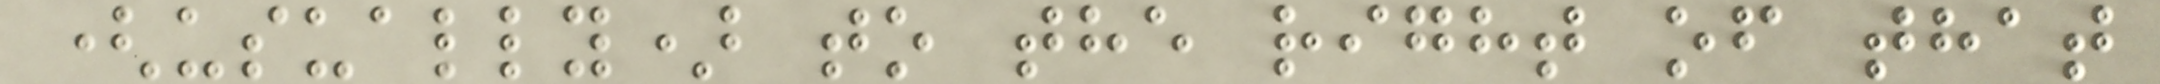(usually) to the right of that
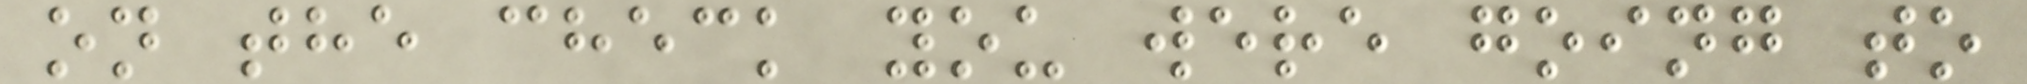on the check you were going to
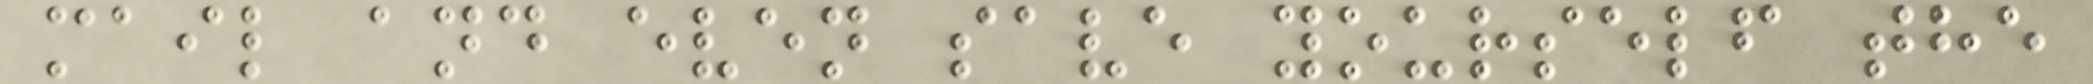mail and even save yourself the
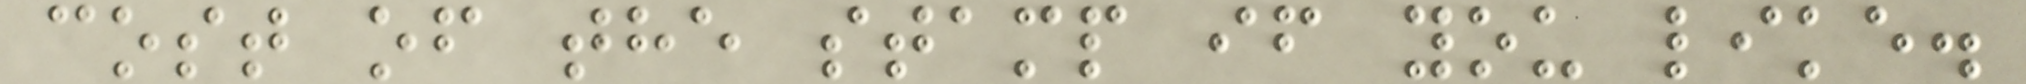cost of the stamp if you like.
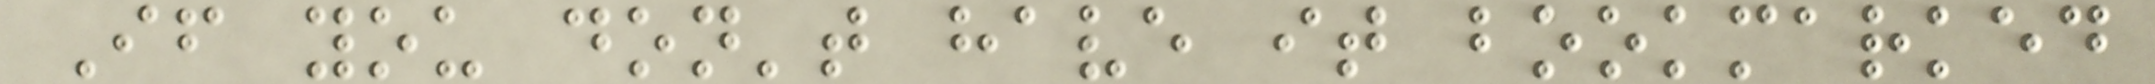If you don't have it bookmarked
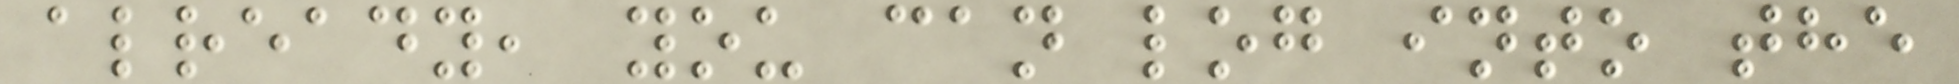already, you can log into the
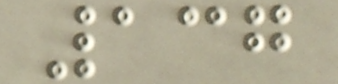137
